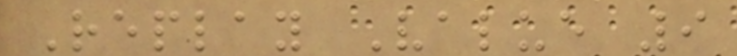Replay Value 9
